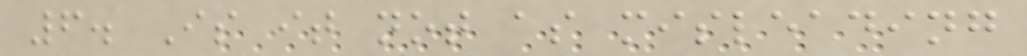6. Is it not as misleading
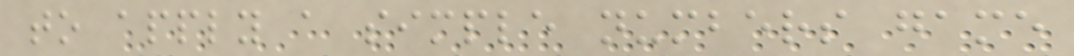to apply a simple numbers game
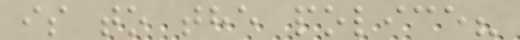is to the police?
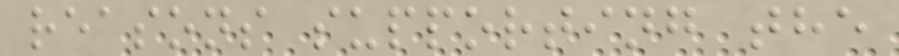reasons supporting the
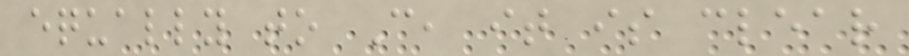equally to C, it is clear
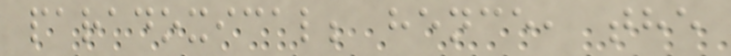paradoxical; hence, the
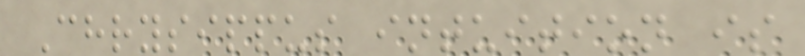Chrysippus intuition is
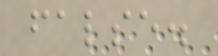false.
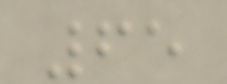65
